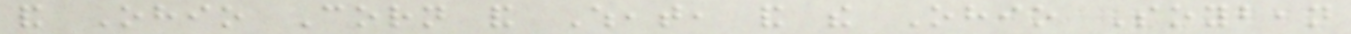and Ohio Corn and Wheat, and the Ohio Soybean
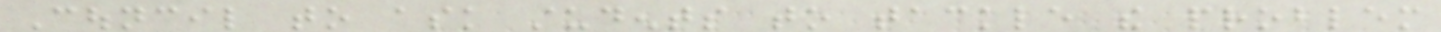Council to ask students to tackle the problem
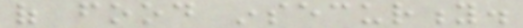of food insecurity.
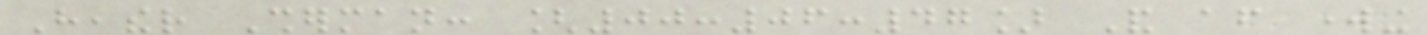Heather Sherman: [00:06:47] And after working
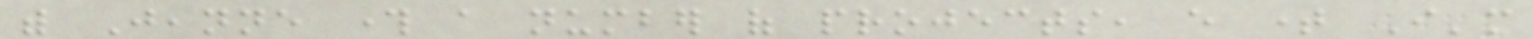with Jeanne through a number of projects, every time I'm
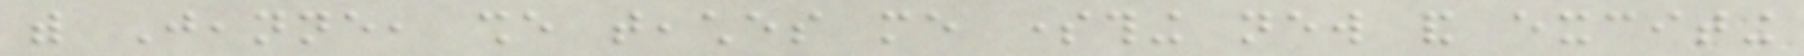with Jeanne, she teaches me something new and exciting
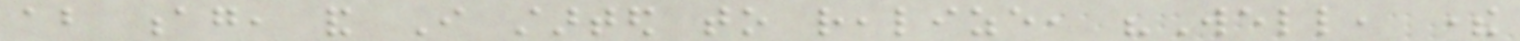about ag, and I started to realize, "Well, there
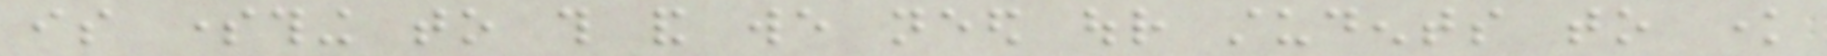is something to this and we need our students to know
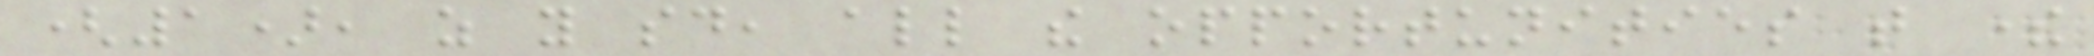(1), as you said, all the opportunities that there
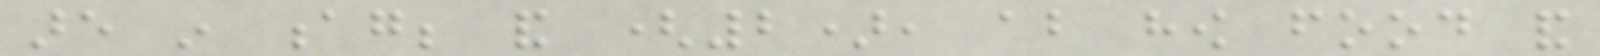are in ag; and (2), about how food and
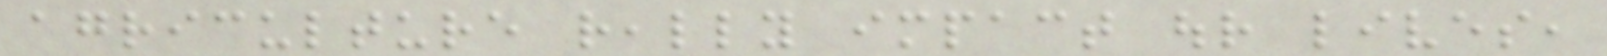agriculture really impact our lives,
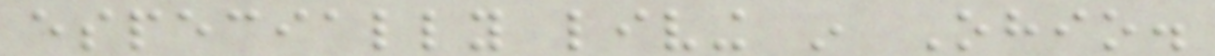especially living in Ohio.
